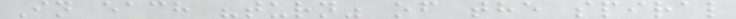In each "turn" of the spiral
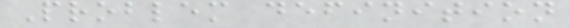Problem definition
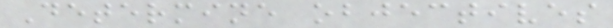Determine objectives
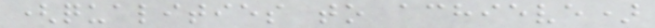(qualities to achieve)
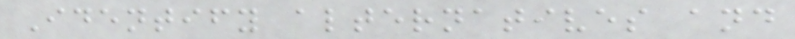Identify alternatives and
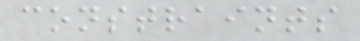constraints
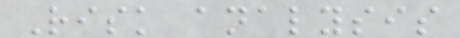Risk analysis
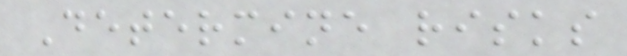Determine risks
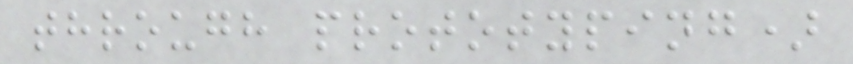through prototyping)
